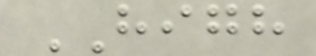HIGH
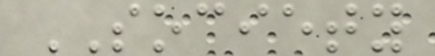SOCIETY
